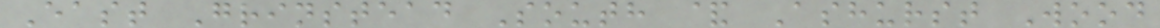East Grinstead South & Ashurst Wood
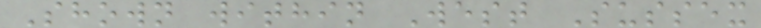Shown within West Sussex
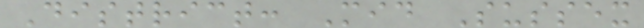District: Mid Sussex
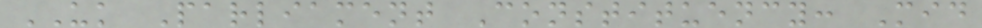UK Parliament Constituency: Mid
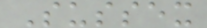Sussex
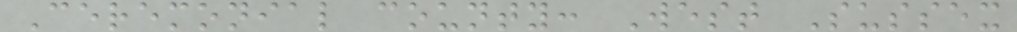Ceremonial county: West Sussex
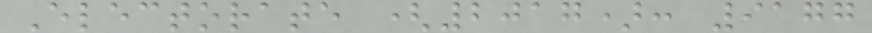Electorate (2017): 9177
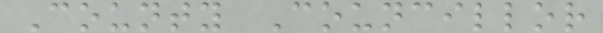County Councillor
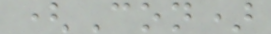(Con)
